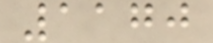1170
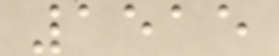1515
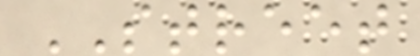STREET
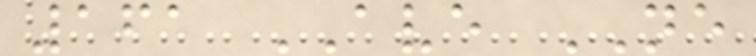161 AVE NE
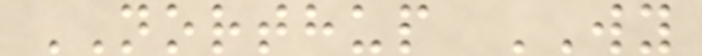NORTHUP WY
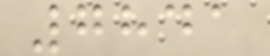7841
